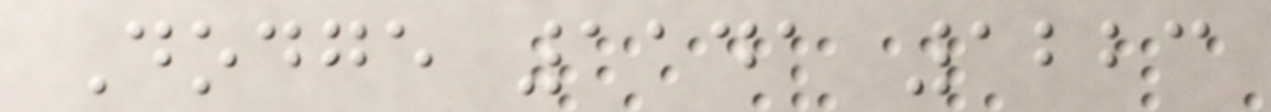Dodge 1141 1223
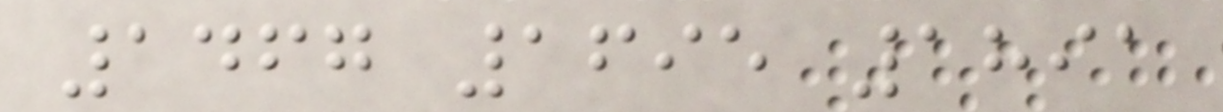1467 1695 1891
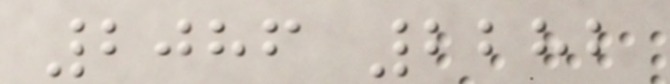2086 2282
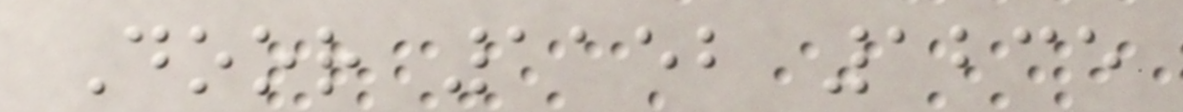Door 1152 1235
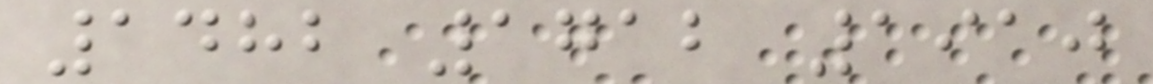1482 1712 1910
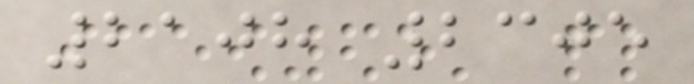2108 2305
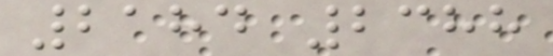2184 2388
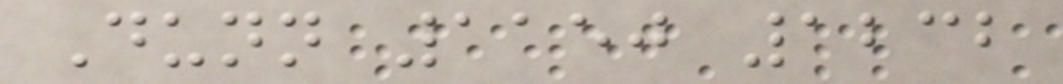Dunn 1150 1232
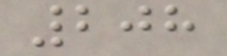208
